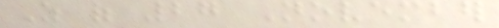As of 27 November
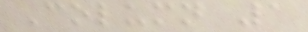Column 1
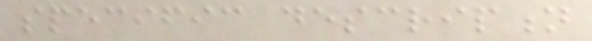specific description
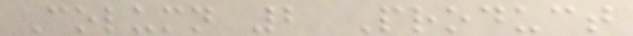Column 2 Product
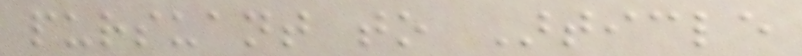pursuant to Article
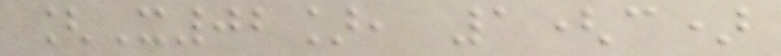[X02], 1(c)
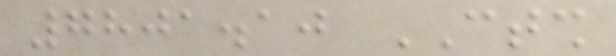7801.10 CTSH
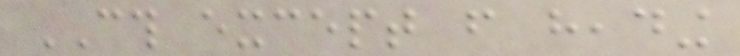CTH except from heading
